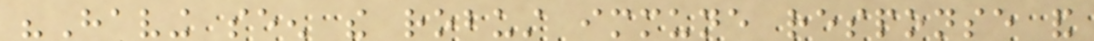"Having seen the robust immune response and
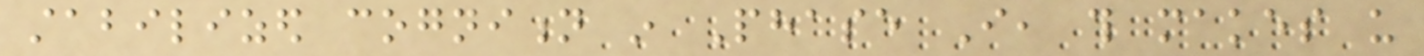stabilized cognition in Phase I, this makes us
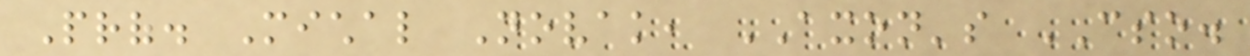Prof. Michal Novak, AXON's CSO.
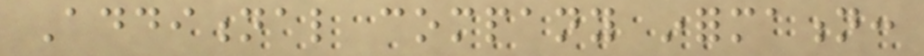Additional company information:
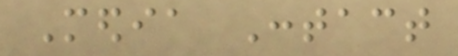Media Contact
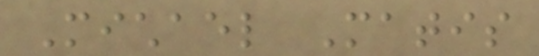Michael Matis
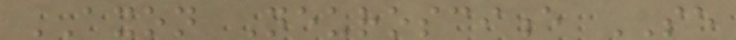AXON Neuroscience SE
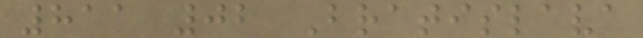811 02 Bratislava
